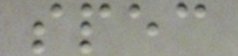spec
